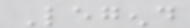Legend
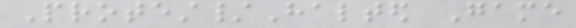Protest/Halted Game
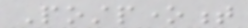Postponement
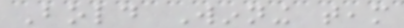Bold Winning team
